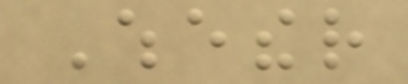Whether
